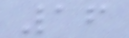16
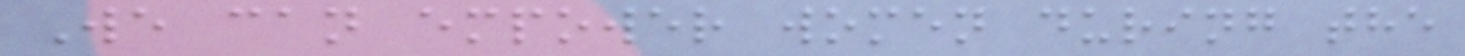We can empower women during the
